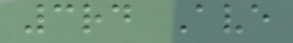3rd Ave
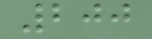200
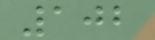102
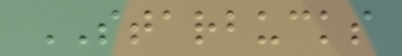STARBUCKS
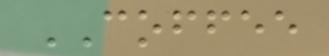COFFEE
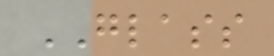GLASS
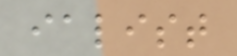ialist
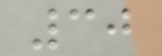30
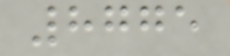8775
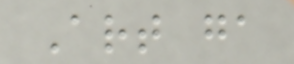Art ga
